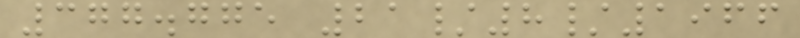377.775 21/8/1966
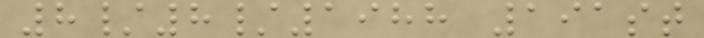8/8/1988 191st
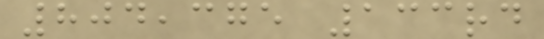804,375 133rd
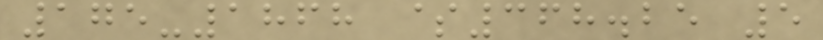175-1868 $368.25 5
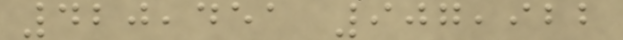420,451 907,922
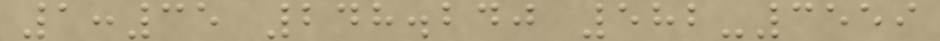1:35 248.240 582-3559
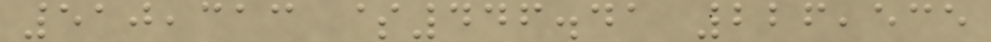510,313 $446.41 226,535
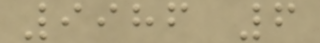9986 6
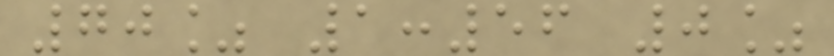70% 1:56 0%
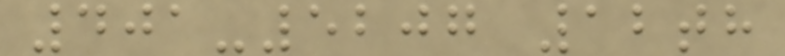401-5207 12th
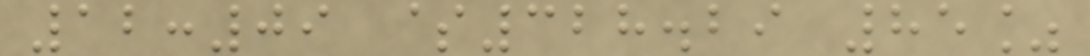12:09 $328.29 85%
